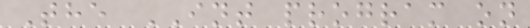The INT program on
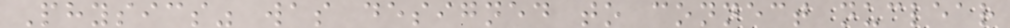Physics" was designed to connect nuclear
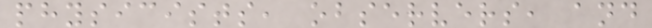physicists, observers, and
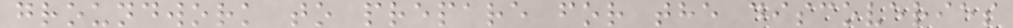groundwork to prepare for the discoveries
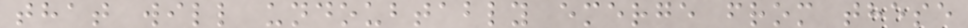that will undoubtably emerge from these
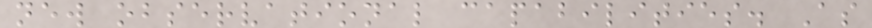new observational capabilities. As
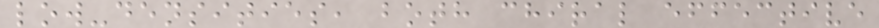low-densities, both chiral effective
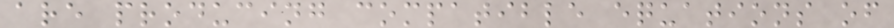are producing compatible equations of
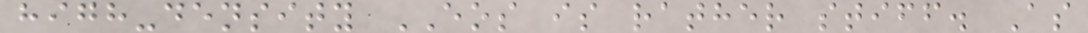high-density EOS is rather stiff. As
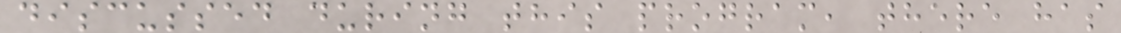discussed during this program, there has
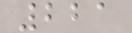221
